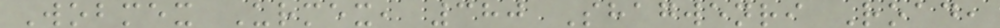Wobmex Urmex, 380 Shagwenri Road,
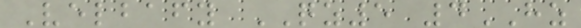Velbafy QZ5 4HZ
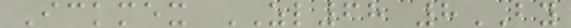Ickmex ZL68 8BY
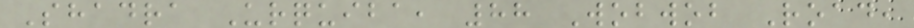Shadra Urquiba, 88 Wobwob Road,
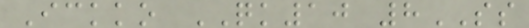Ickko QK10 8SS
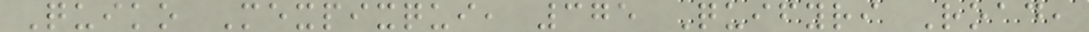Quiko Mexpixqui, 375 Quifyri Road,
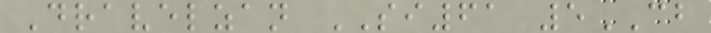Dravelzan SI61 5CB
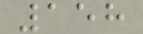158
